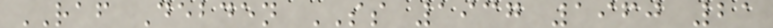RAF Debden SS 1937 1960 21
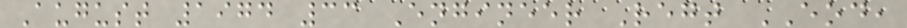August 1974 33 Engineer Regt EOD,
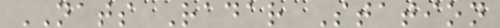NATS Radar Station
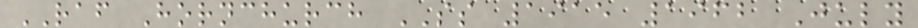RAF Hornchurch SS 1915 1962 July
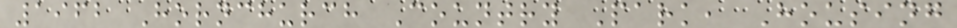1962 Hornchurch Country Park, Housing
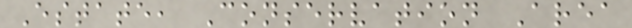Estate, Conservation Area
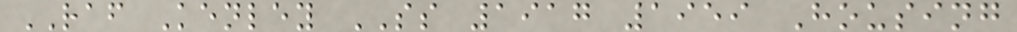RAF Kenley SS 1917 1959 Housing
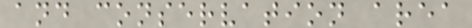and conservation area
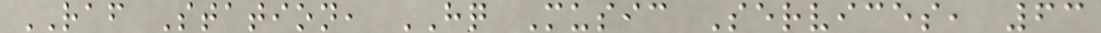RAF Station, HQ Music Services, 63
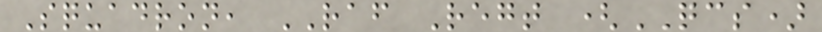Squadron, RAF Regt (QCS)
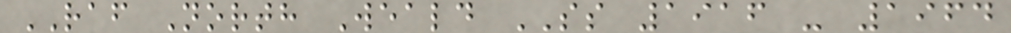RAF North Weald SS 1916 - 1964
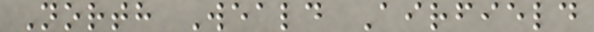North Weald Airfield
